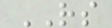RS
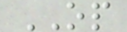OP
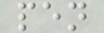pen
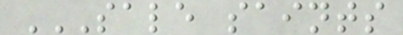SALE SAINTS
